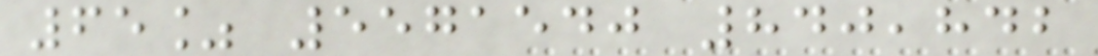65% 5571540 840,842
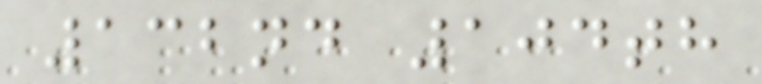132nd 104th
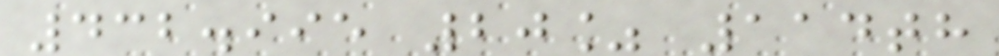432.995 20% 114th
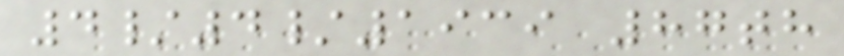4/4/1939 87th
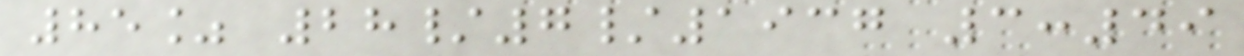85% 28/7/1937 3:49
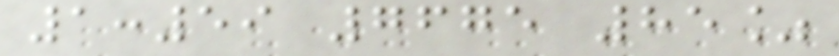1:59 7675 85%
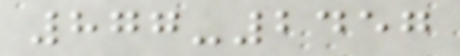877-2457
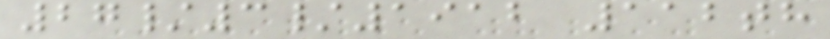27/3/1912 112th
